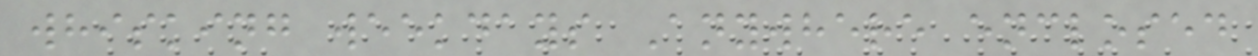whisking weekdays Anywhere enclosed
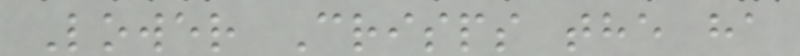Lower Crisps the ha
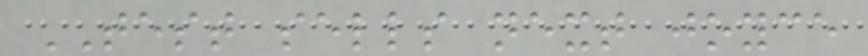TEST sells next joyce
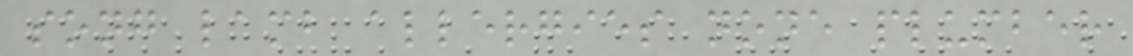song lamb allergies none plumber
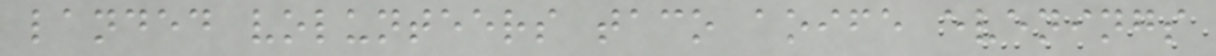landed volunteers taco aoife evenings
